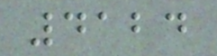4124
